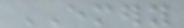EMERY
